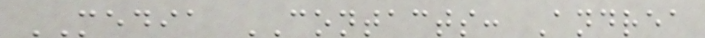MEDIA CONTACTS: Andrea
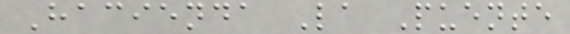Hacienda La Puente
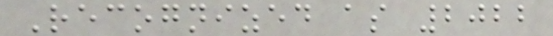Recognized as 2022
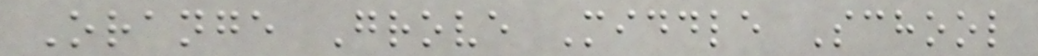Orange Grove Middle School
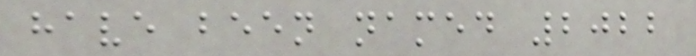have been named 2022
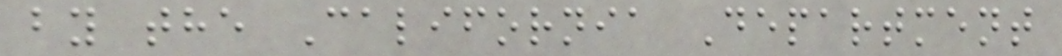by the California Department
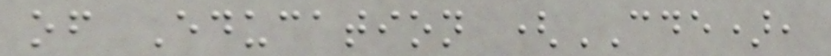of Education (CDE),
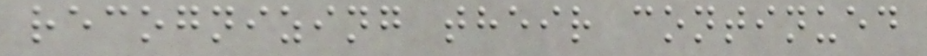recognizing their continued
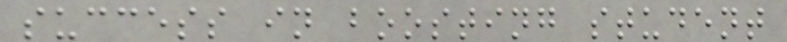success in boosting student
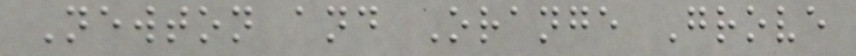Newton and Orange Grove
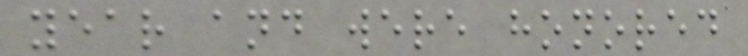year and were honored
